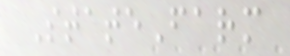StateFarm
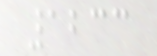1233
